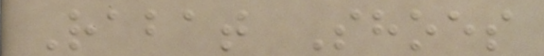Rabat Shoes
